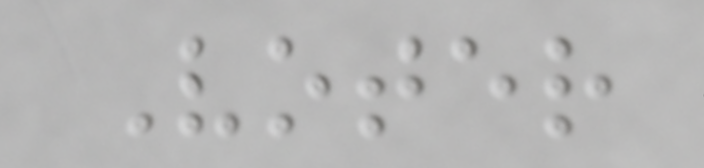Voter
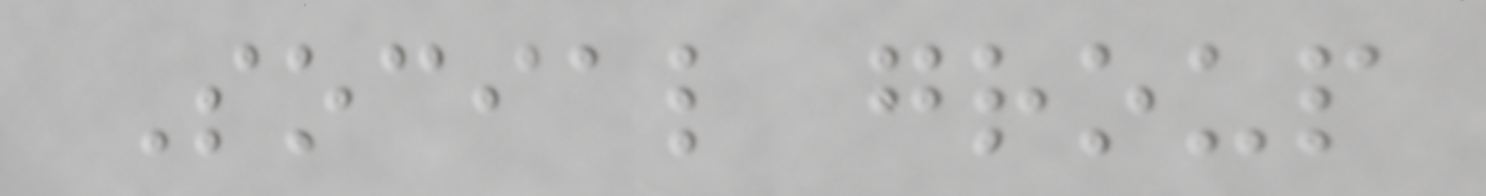Social group
